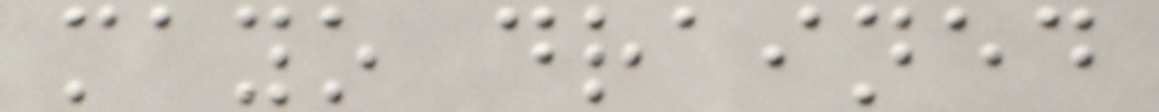mayo drained
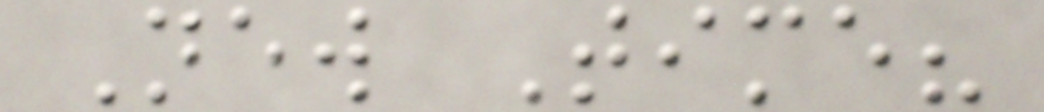New Time?
